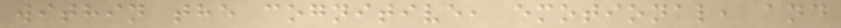within the cognitive, emotional, and
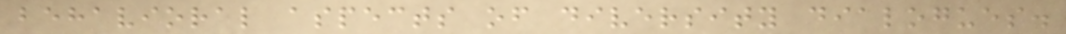behavioral aspects of diversity dialogues.
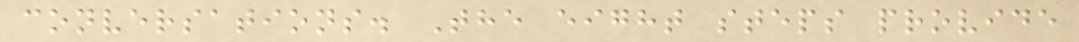conversations. The eight steps provide
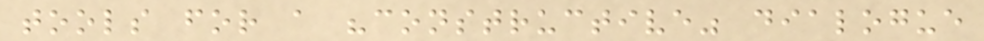tools for a "constructive" dialogue
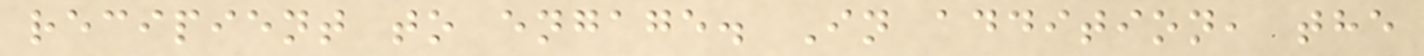recipient to engage. In addition, the
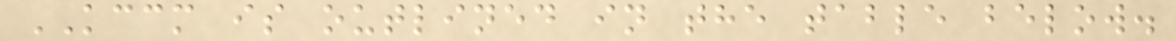KCCM is outlined in the table below.
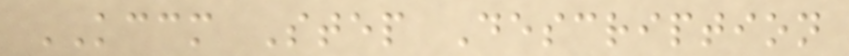KCCM Step Description
